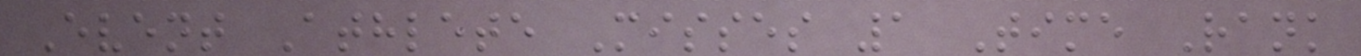Event Athlete Misses 1 Time Rank
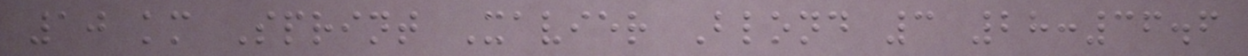10 km Sprint Xavier Blond 3 28:36.6
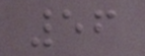56
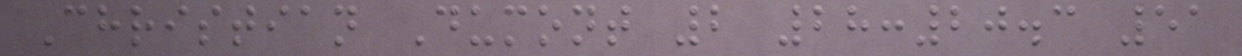Christian Dumont 2 28:20.3 51
